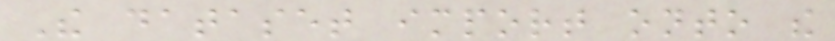The dataset import onto the
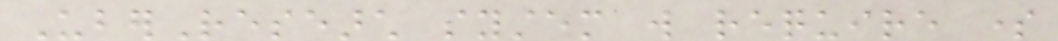UberResearch system will require some
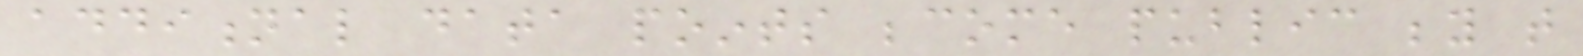additional data points become public beyond that
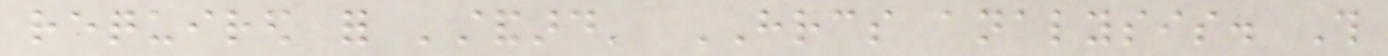required for 'standard' HRCS analysis. This
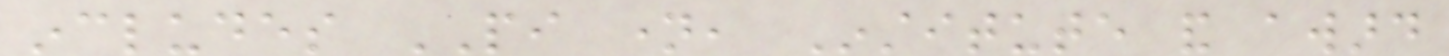includes PI name, Institute and award
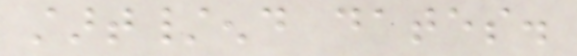start/end dates.
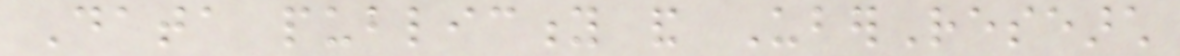Data publicity and UberResearch
